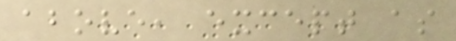above, except as
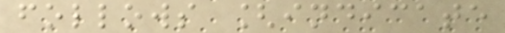follows [indicate
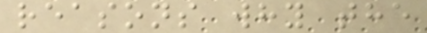reasons why the
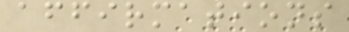affirmations
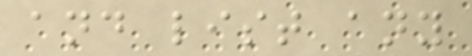and list any
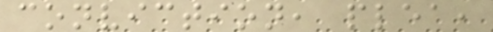conviction, plea,
